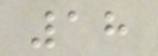18
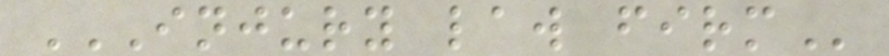INJURY LAW FIRM
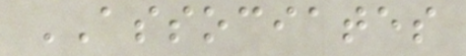ASSOCIATES
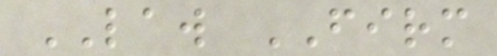LAW FIRM
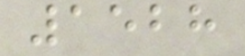1528
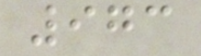973
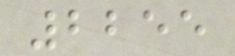2255
